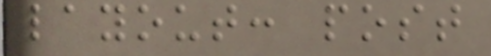layout: post
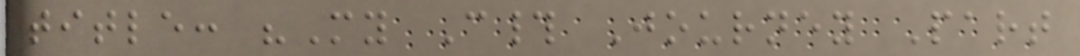title: "My C# Journey Part
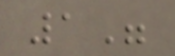1"
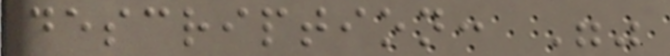description: ""
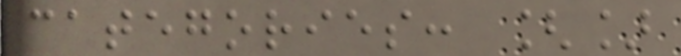categories: []
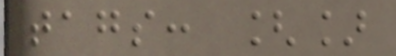tags: []
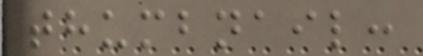thumbnail:
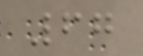67
